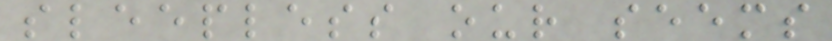sleepless our seems
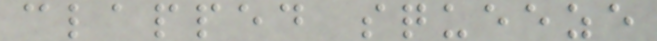clapped squeeze
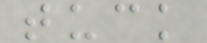tuck
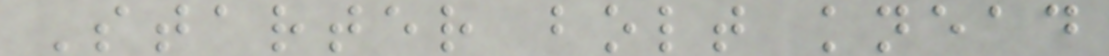Starter bolt knead
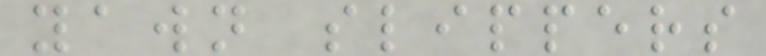yawn slippers
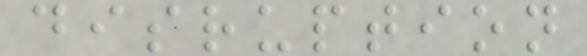disruption
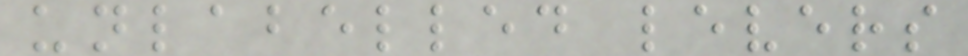unlabelled levers
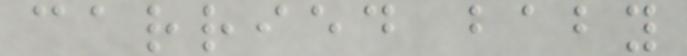carried baby
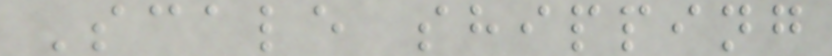Scale shipping
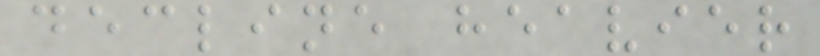decline heavier
